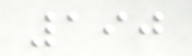190
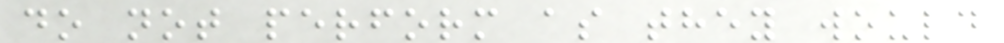do not perform as they would
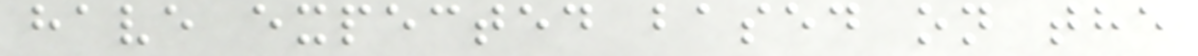have expected based on the
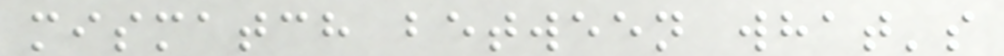mismatch between what's
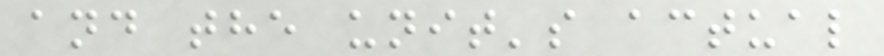and the unit's actual
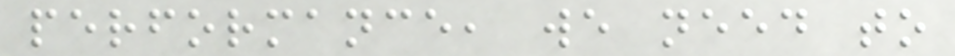performance, we need to
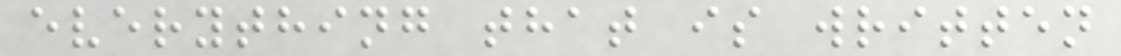everything that is written
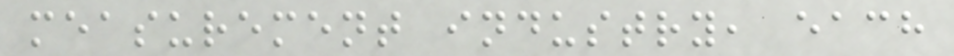measurement industry, each
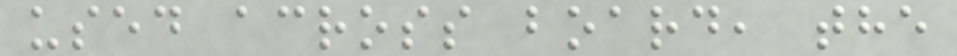used across board, the
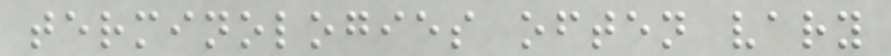terminologies often vary
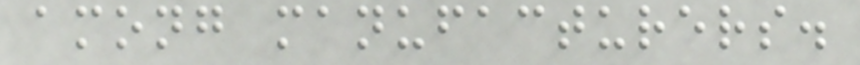among manufacturers.
